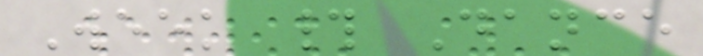Week # Dance
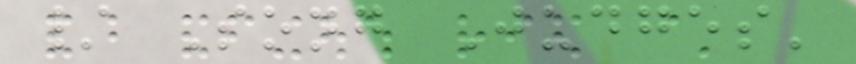/ Song Judges'
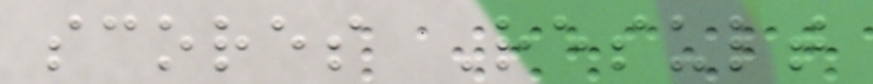scores Result
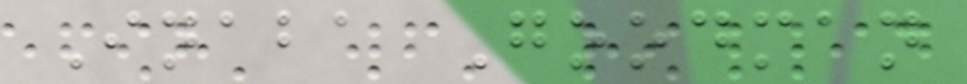Inaba Goodman
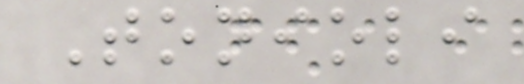Tonioli
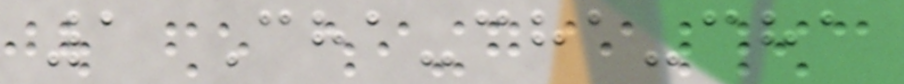1 Cha-cha-cha
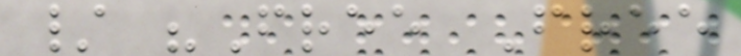/ "Free Free
